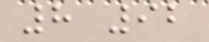8 92
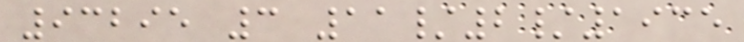93295 3 11/2/1935
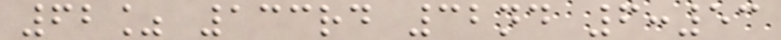62% 133rd 32nd 6:53
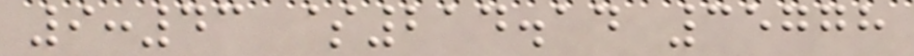9:43 $214.14 35778
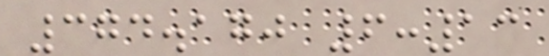374.170 6:13
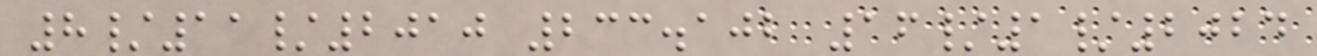8/11/2010 233.102 16/1/2024
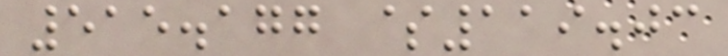515.177 $119.03
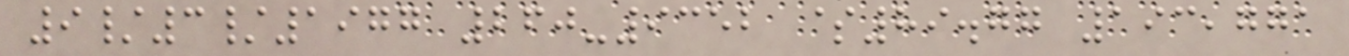9/3/1977 260-9352 $89.77 193,771
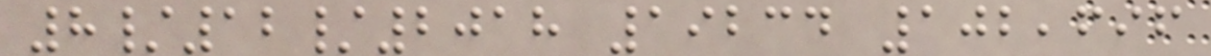8/12/2018 19234 102,696
